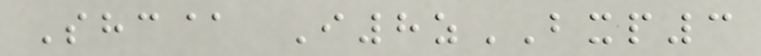Shc@ I8zBXP3
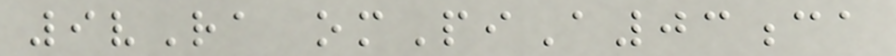9vRa omPiA03ca
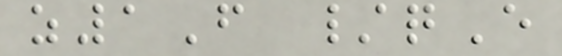z1F /qE
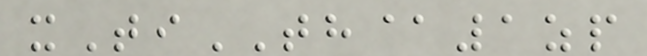xTiTH@1zp
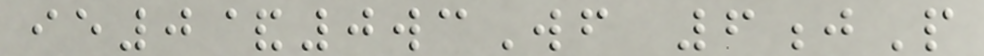ie0&0wcWf 6jP
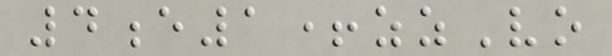4e1+zzVo
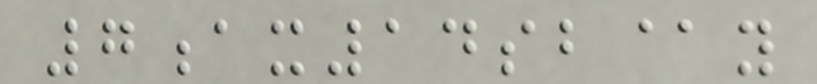7ax14sb@y
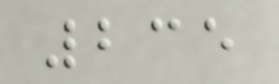235
